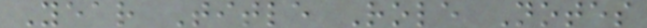Year Title Role Notes
